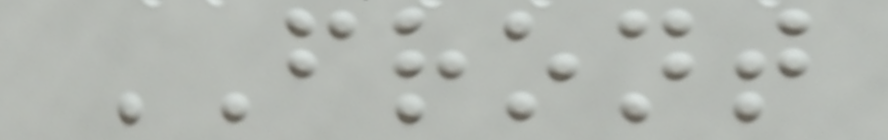FRONT
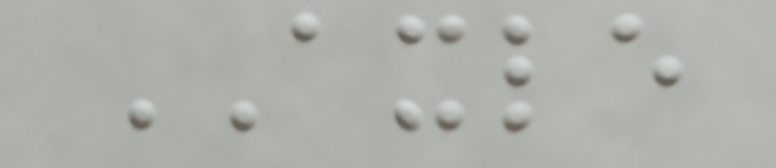AXLE
